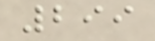299
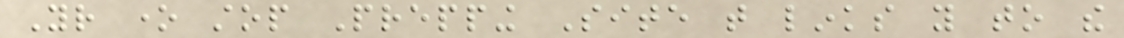Your one stop Prepping Site that links you to the
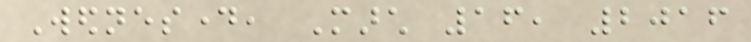Wednesday, March 16, 2016
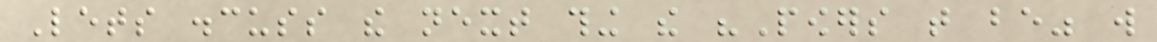Lets discuss the next thing the "Powers that be" will
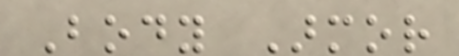Body Armor
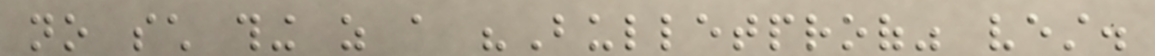no such thing as a "Bulletproof" vest.
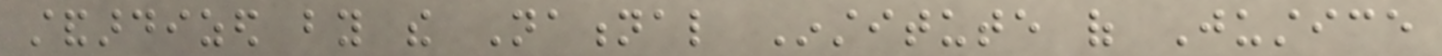standardized by the National Institute of Justice
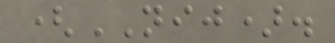(NIJ).
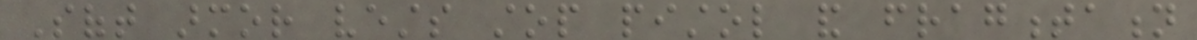Soft armor vests stop pistol and fragmentation
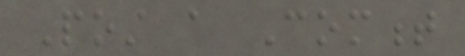Post a Comment
